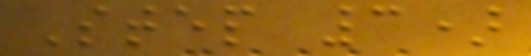Step 3)
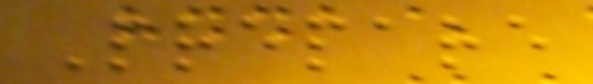Prepare
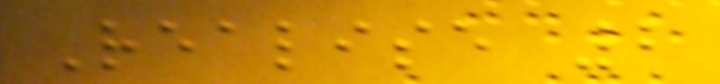Realise 2
